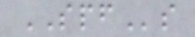SPFs
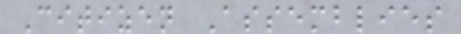Citizen Assemblies
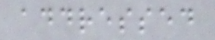addressed
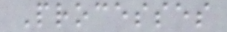Processes
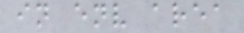in env area
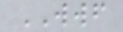WWF
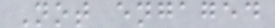Not engaged
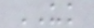UK
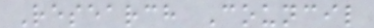Research Council
